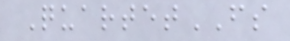QuartetFS
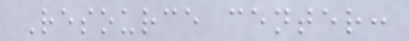Resource center:
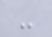-
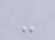-
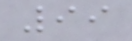99
